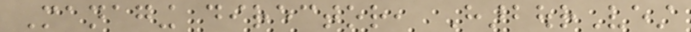Managing director, HarbourVest
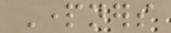Partners
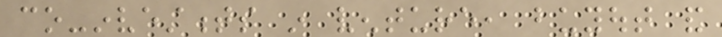co-investments in venture, buyout and
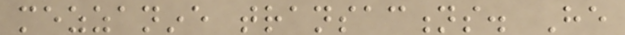mezzanine transactions. He
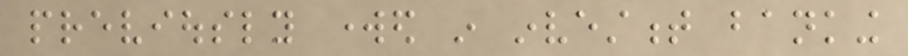previously worked in investment banking
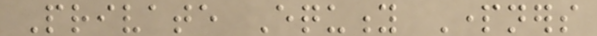Private Equity Partners
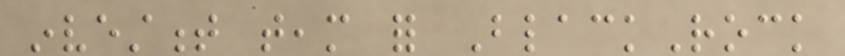investment team for BlackRock
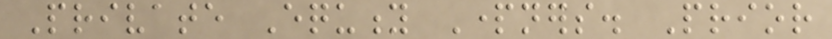Private Equity Partners. Prior
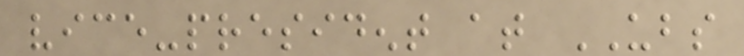vice-president at UBS
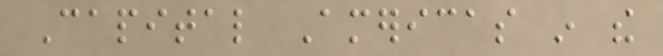Capital Americas in the
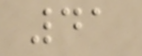41
